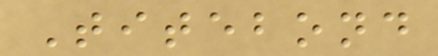Titebond
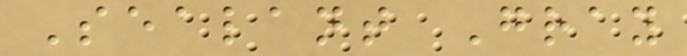Sealant Gray
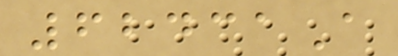62431A
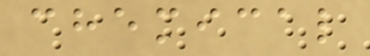chemical
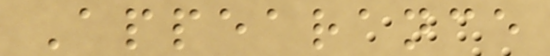Appearance
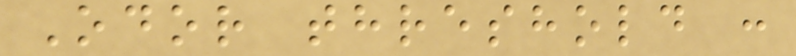Odor threshold :
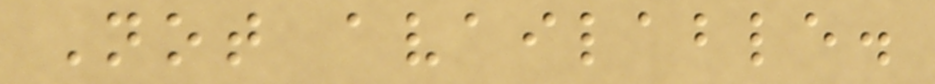Not available.
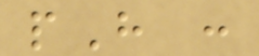pH :
